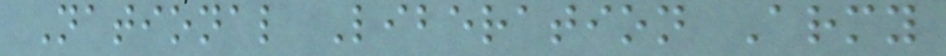National Liberation Army
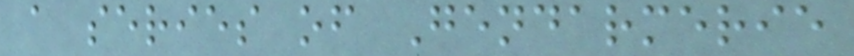a series of Gendarmerie
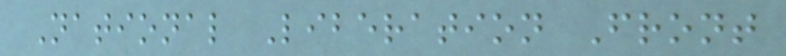National Liberation Front
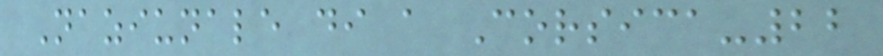Naziunale di a Corsica-22
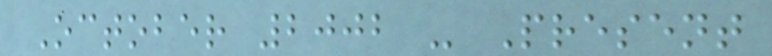October 2002 - Present
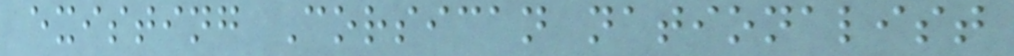existing Corsican nationalist
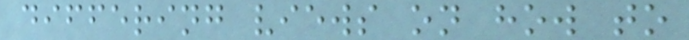differing views on how to
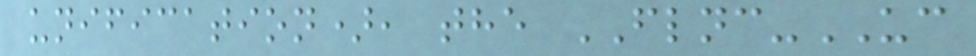unification), the FLNC-UC
